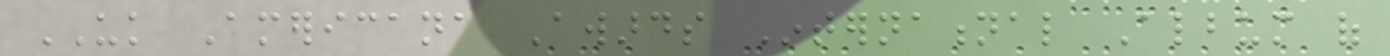UK Americana Awards International Album of
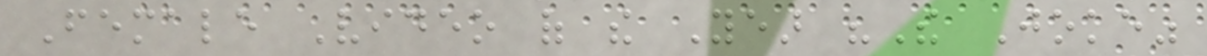Female Video of the Year "The Joke"
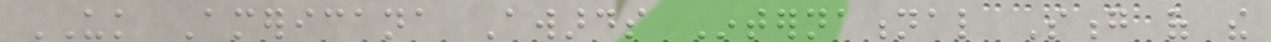UK Americana Awards International Song of the
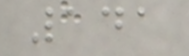141
